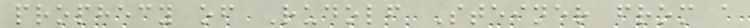prophecy of Rudolf Steiner from a
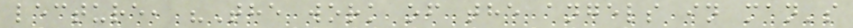lecture, "The work of the angels in man's
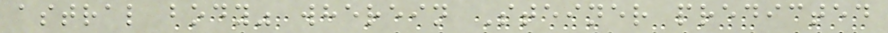astral body" wherein Steiner predicted
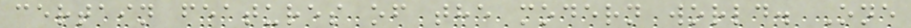certain features of the modern world. One
